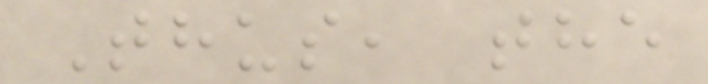Thus, the
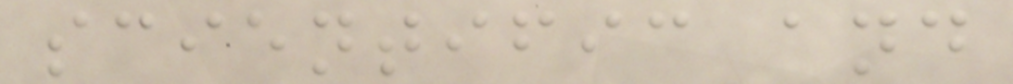scientific and
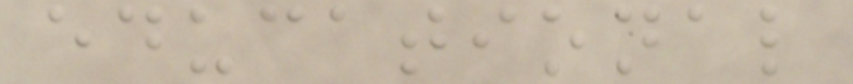educational
